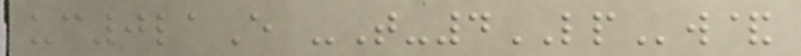uc0laE -T-4LPw&
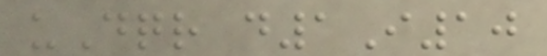uDqr d1I10
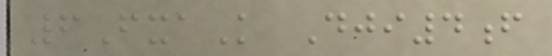6FxaK Dji4f
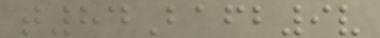t84Bafb9v
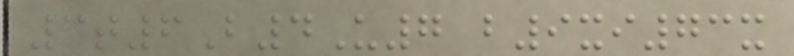3t6B4U7 b9xi73x
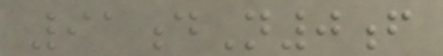91dN0f
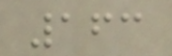163
